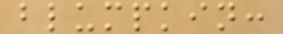blumpkin:
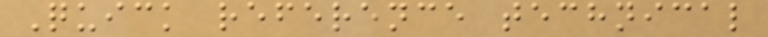Quick reference technical
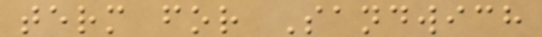term for Sandwich
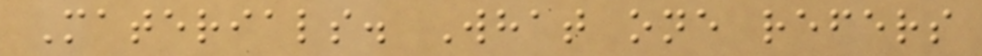Materials. What one refers
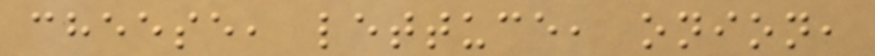cheese, lettuce, onion,
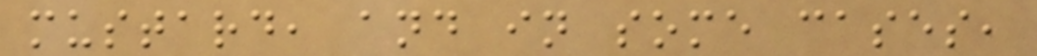mustard, and in some cases,
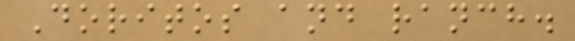Doritos and ranch.
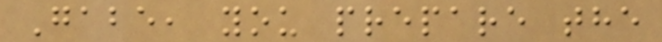Gabe, you prepare the
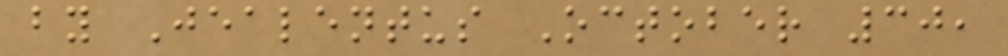by Jealentus October 30,
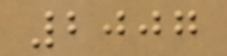2007
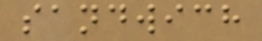sandwich
